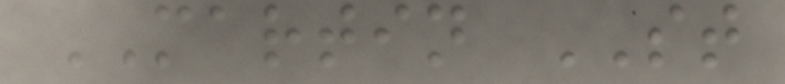MARTIN ST
